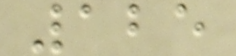125
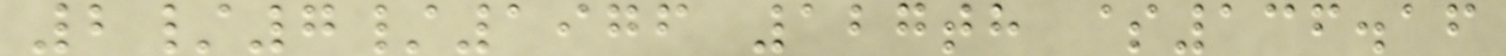2/7/1976 127th $136.16
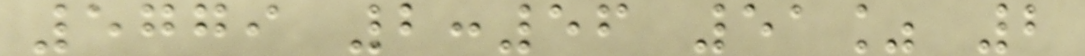5779 2:56 51% 2
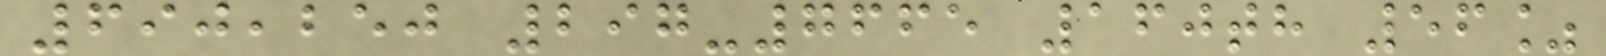690,250 297-7665 160th 56%
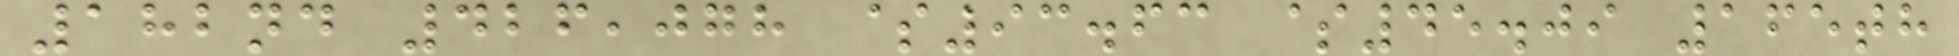182nd 426,078 $93.63 $45.09 165th
